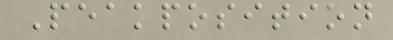Peakposition
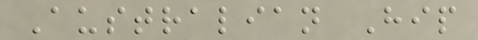Australian Hip
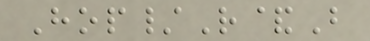Hop/R&B
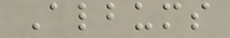Albums
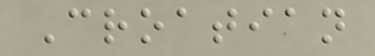Croatian
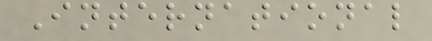International
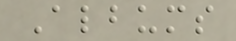Albums
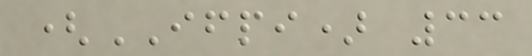(IFPI) 33
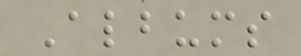Albums
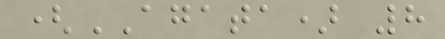(AGATA) 8
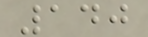140
